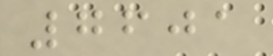7601
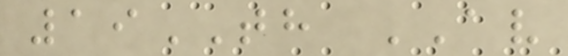19TH AV
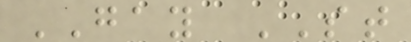GAY ST
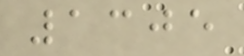1305
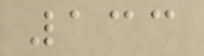133
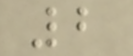2
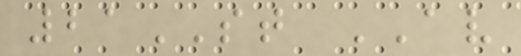21ST AV
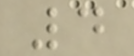4
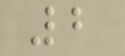2
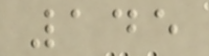145
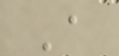A
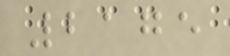2175
